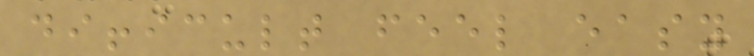difficult feel easy
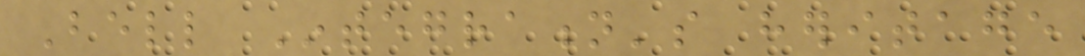Bell Integration's heritage
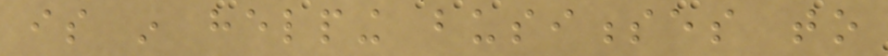is in helping businesses to
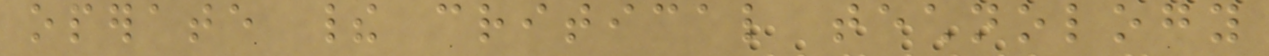operate their critical technology
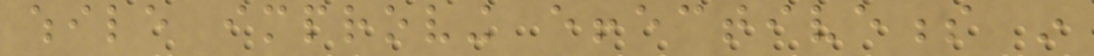while improving effectiveness in
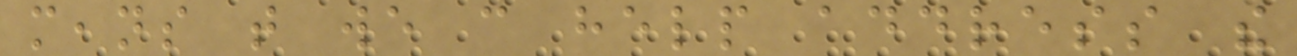means that we can help address the
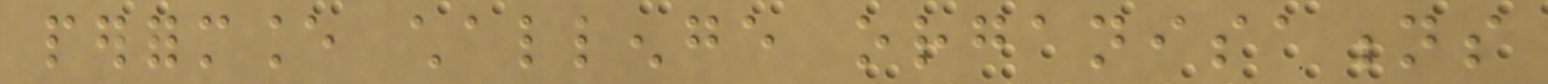performance challenge organisations
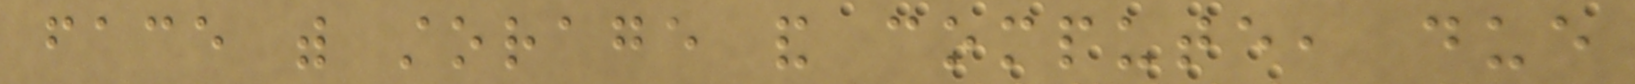face with storage and compute, due
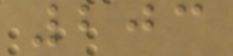203
